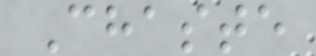Chaste
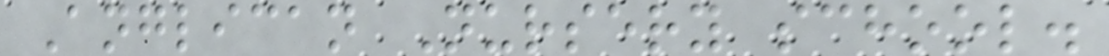Anglican Nursery school.
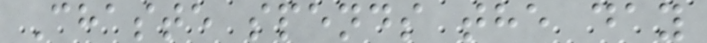Chaste spends the day
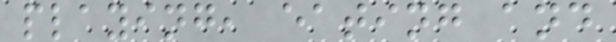playing, eating and
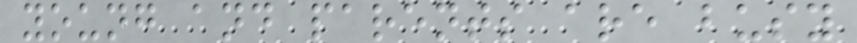young and parents are busy
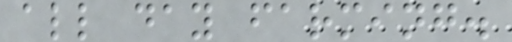all day farming.
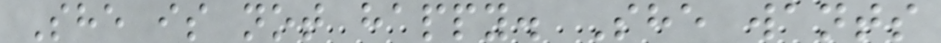She is not happy. She wants
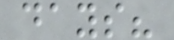days?
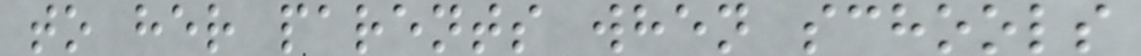to her parents when schools
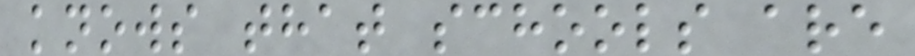knows that schools are
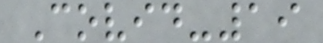Covid-19
